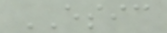ESIC
